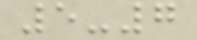5-7
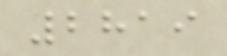2819
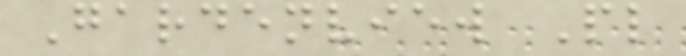Gardenview Pl
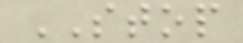STOP
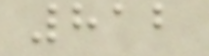812
